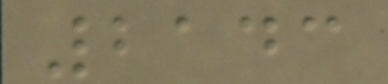2143
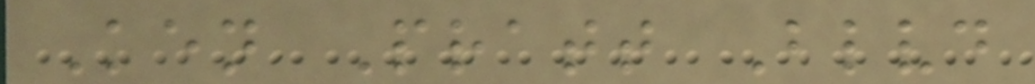Ken Pratt Blvd
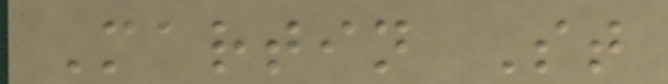Martin St
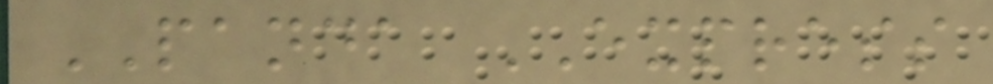PANDA EXPRESS
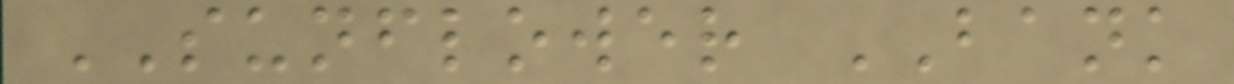SUNFLOWER BANK
